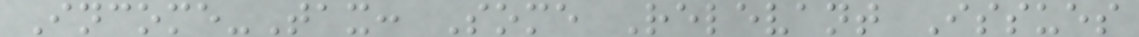Income-Tax: Some Relevant Issues
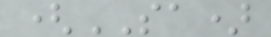(SA)
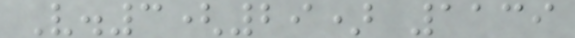V.3(29) 1139
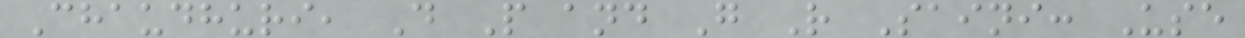Chaudhuri, D P and G R Saini: Use
